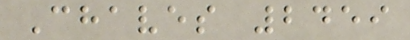Chaves 2459
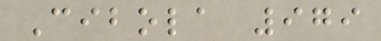Cibola 979
